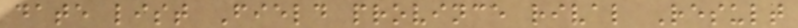date list Field province rival Result
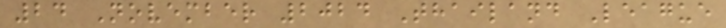24 November 2024 Thailand League
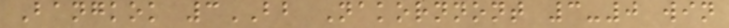Bangkok 3BB Nakornnont 3-0 win
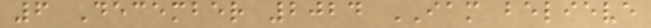6 December 2024 IAM believe
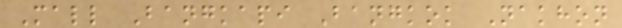Mall Bangkapi Bangkok Nakhon
